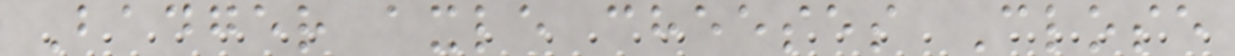Badger axle cheeses Close
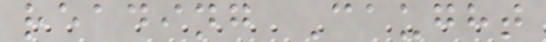reading Caught
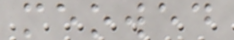meowed
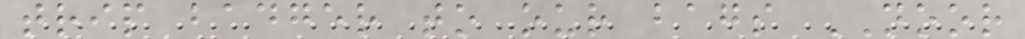trip badger to our bags NOOR
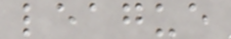league
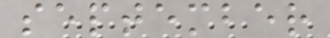september
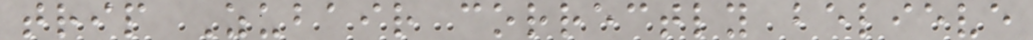trip Zubair correctly believe
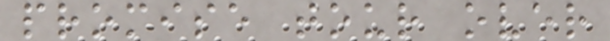promise tour over
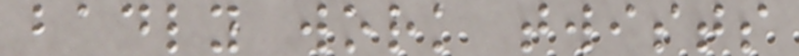badly work twists
